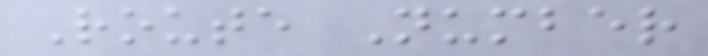Route Number
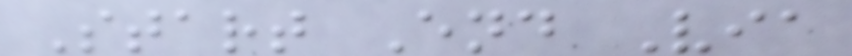Start End Via
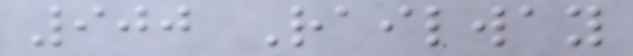900 Railway
